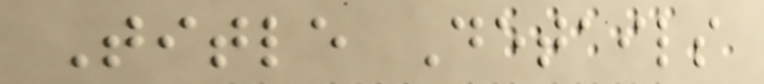Title Details
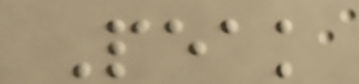Peak
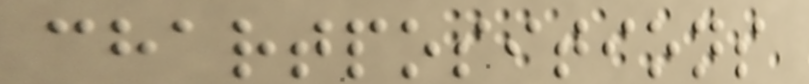chartpositions
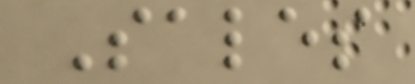Sales
